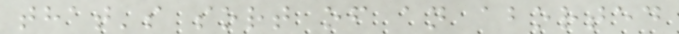that's sort of an aborted
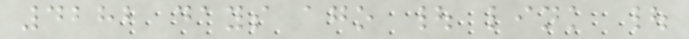4282 days ago | link |
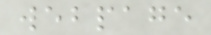webpage
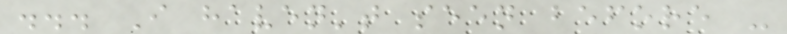... I haven't seen before -
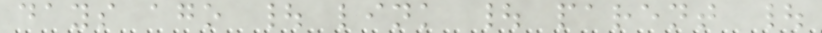days ago | link | parent |
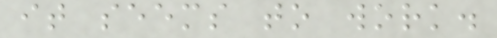it seems to work.
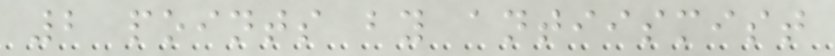2 points by antiismist
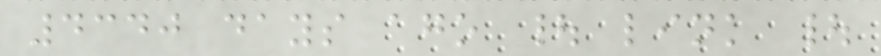4340 days ago | link |
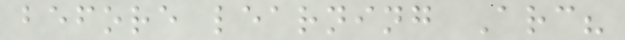before learning Arc?
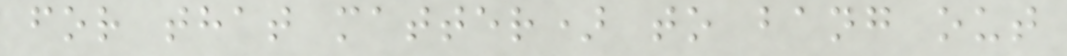for that matter) to bang out
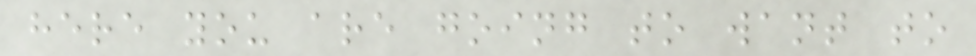here you are going to want to
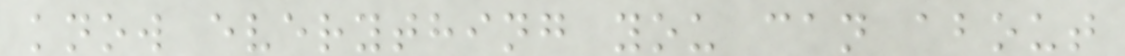know everything you can about
